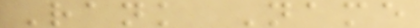Rank Name
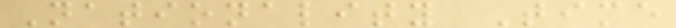Nationality Time
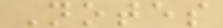Notes
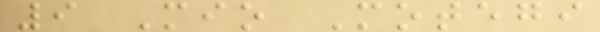9 Mio Motegi
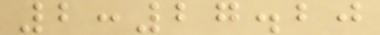2:27.20
